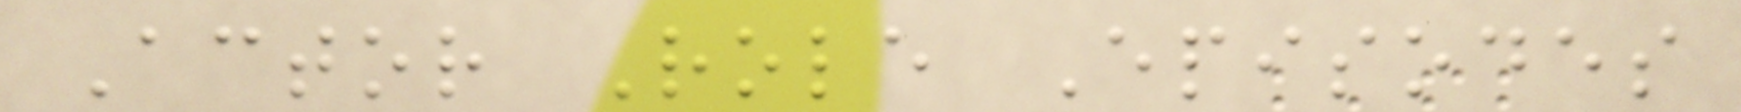Actor Role Episodes
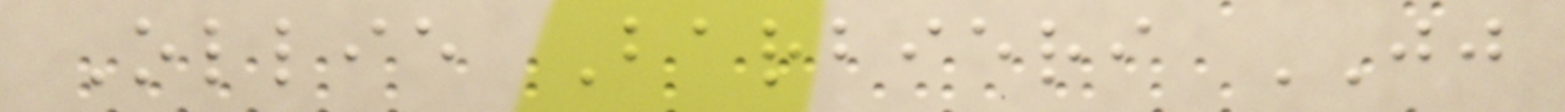Ollie Barbieri JJ
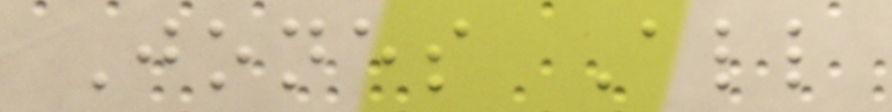Jones All
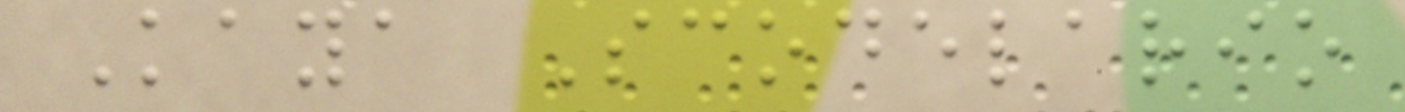Kaya Scodelario
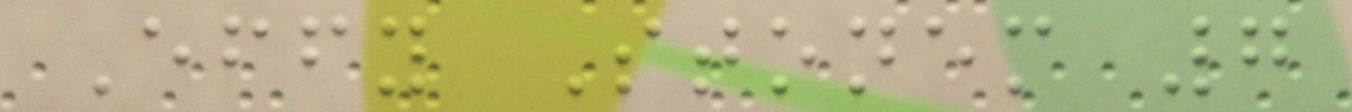Effy Stonem 7
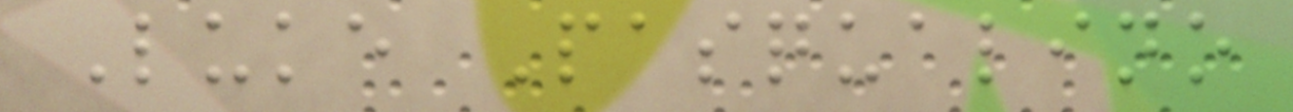Luke Pasqualino
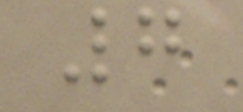7
